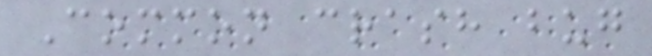Common crash bug
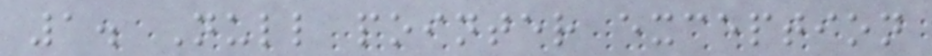1. Null pointer exception
